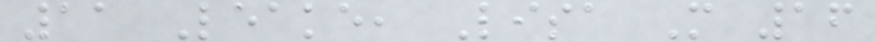11 Leake, Lisa M 16
